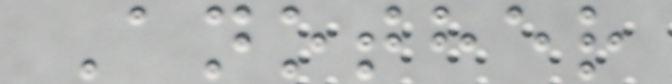Another
